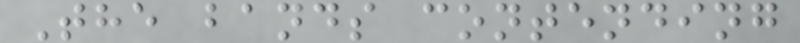The bands contending
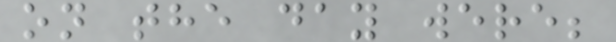on the day were;
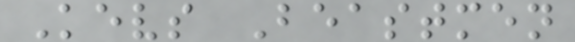Kevs Beastmen
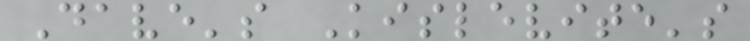Dave's Kislevite's
